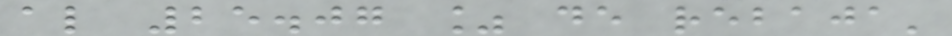al 25.07 % de rebaja'
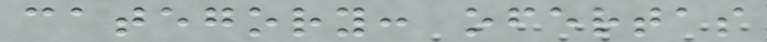category: ofertas
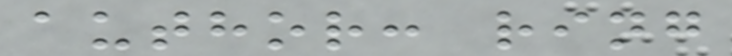author: ring
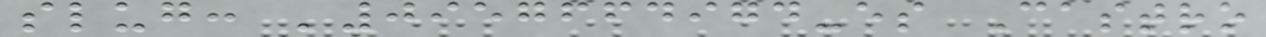slug: '0957664974-es Castro
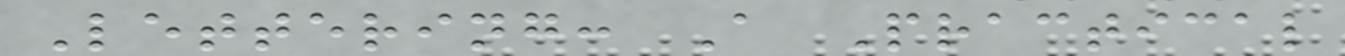Lettering: A Practical
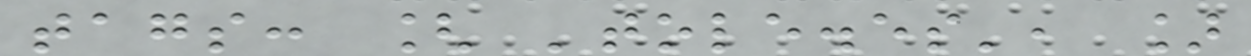tags: [ 'tole.es', ]
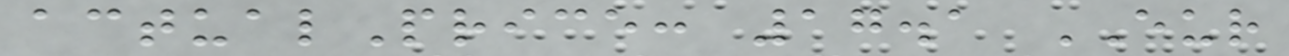actualPrice: 17.1 EUR
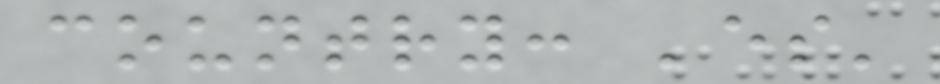country: 'es'
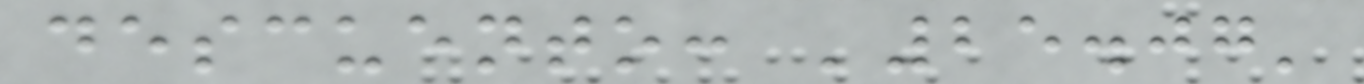descuento: '25.07'
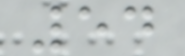54
